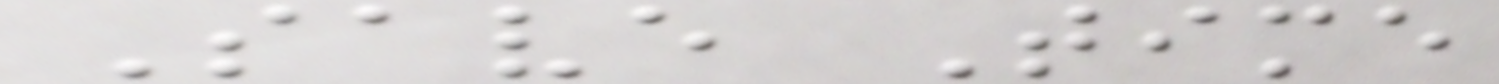Save Time
